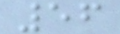56
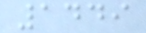1449
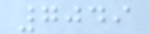7049
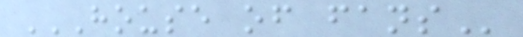HOUSE OF FANS
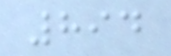894
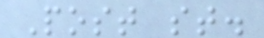Post st.
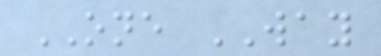ONE WAY
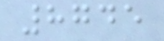8745
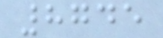8745
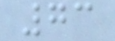73
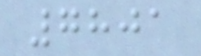7801
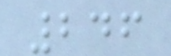246
